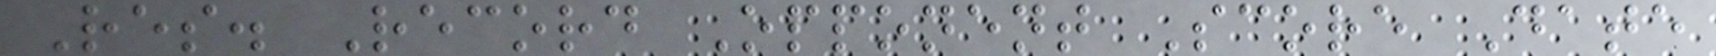Res. Record Opponent Score Date
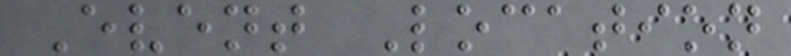Event Location
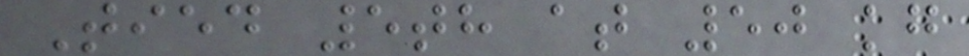Tied 5th at 50 kg
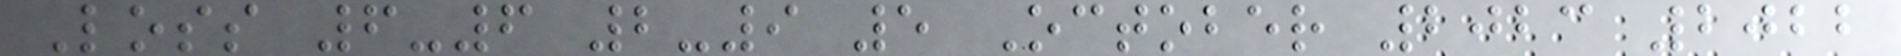Loss 6-6 2-9 5 October 2023 2022
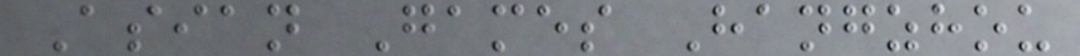Asian Games Hangzhou
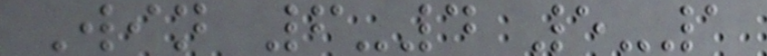Win 6-4 5-1
